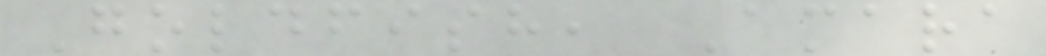Goldfish, Amara
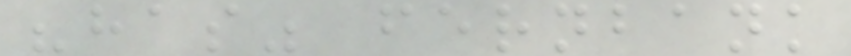"has" fernbank
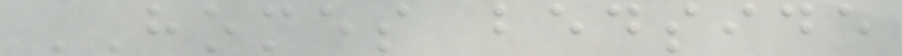HOMES bedside
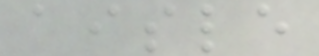aisle
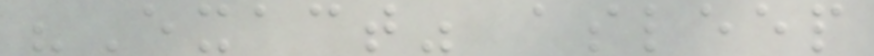"Exact" asleep
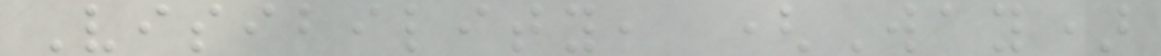Visibility, (Way)
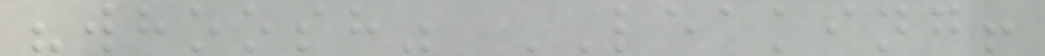"whoosh" LEAKING!
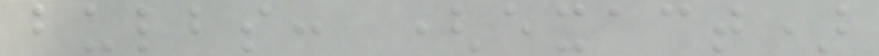bulbs: (exact)
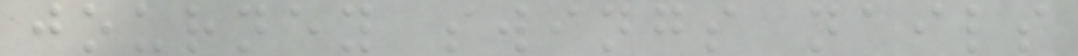journey swings nails
